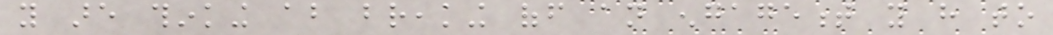you are thinking about breaking off an engagement you have to
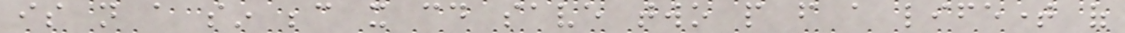is not a sin because it could save two people from a lifetime of
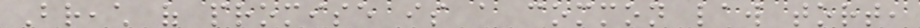Breach of promise is a common law tort,
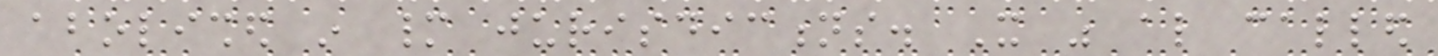abolished in many jurisdictions. It was also called
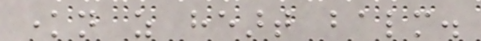known as heart balm.
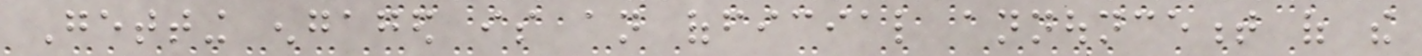Getting engaged is an official announcement of the
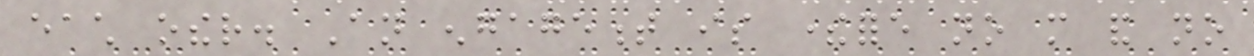each other. An engagement is therefore no more and no
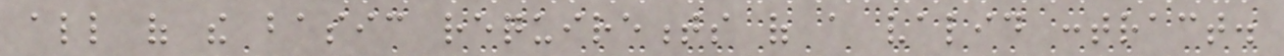all of the basic requirements of a valid contract.
